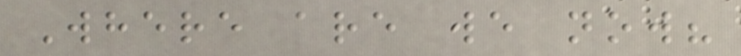Where are we now?
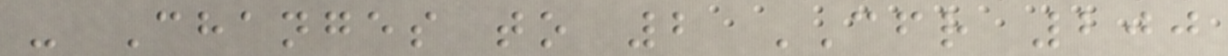- Changes to 2 CFR 200
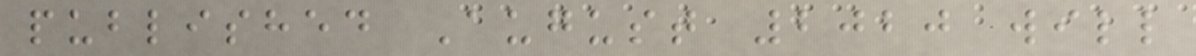published August 2020 will
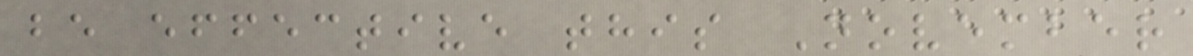be effective this November
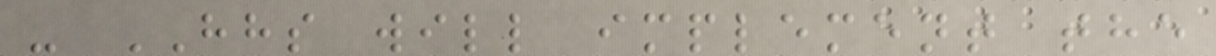- HHS will implement the
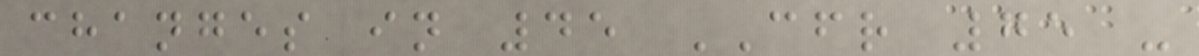changes in 45 CFR 75 -
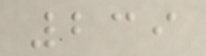239
